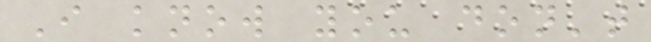I know you don't
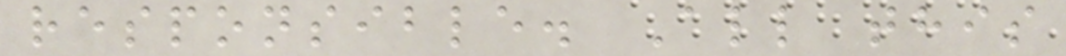responsible. All this
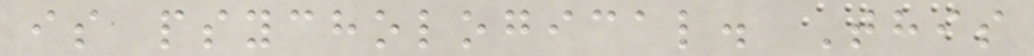is psychological. This
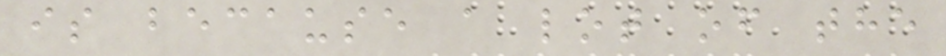is because a lot of the
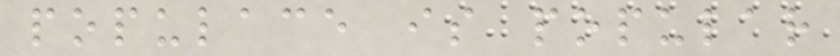populace is popular
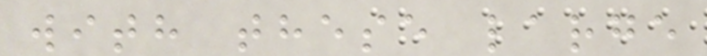with these large
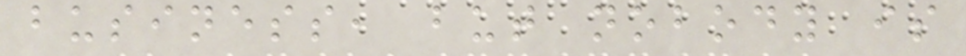business, but nobody is
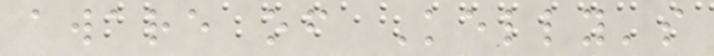aware of Kelly's
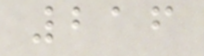216
